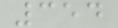354
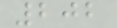202
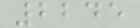2245
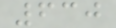630
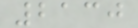2130
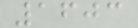1603
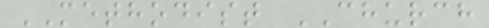METHODIST CHURCH
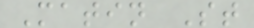Matin St
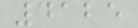4125
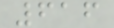616
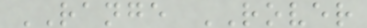RANGE ROVER
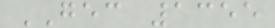GEC 1355
